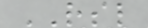RSL
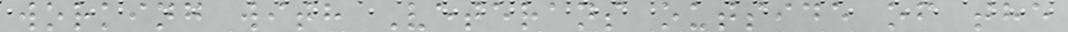working with Veterans outside of the
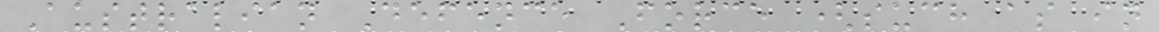Australian Defence Force (such as in
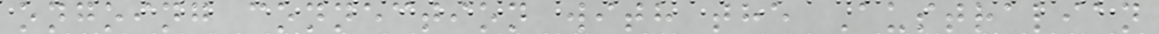ongoing connection with the Australian
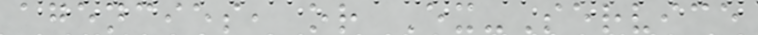agencies, or Ex-Service
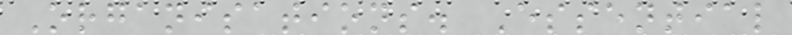Organisations. Essential
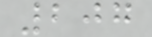207
